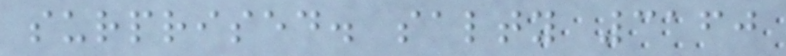surprised. salty 3160
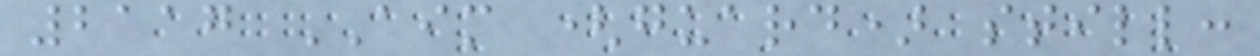2117 AIM (guard) still:
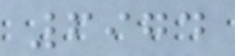6974
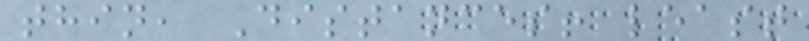thin, Distances! least
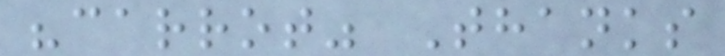"carrot" Thanks
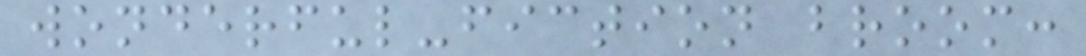wonderful-fiction broom:
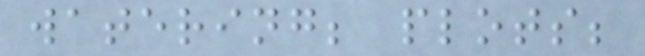watering; plots;
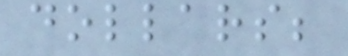dollars;
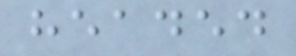headed
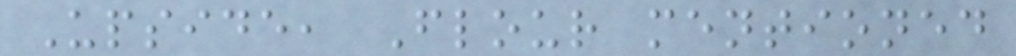Upside, Flour mentioned
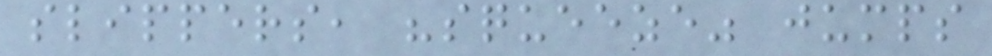slippers, "squeeze" jumps
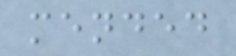mended
